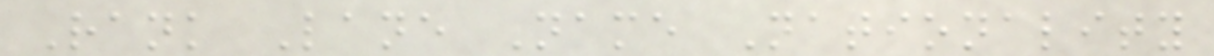Rank Lane Name Nationality
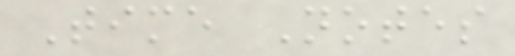Time Notes
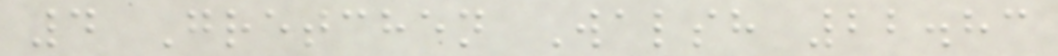4 Gretchen Walsh 22.83
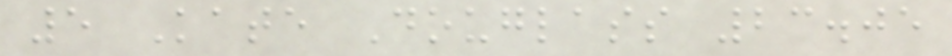5 Kate Douglass 23.05
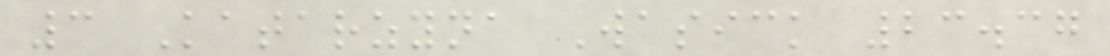3 Katarzyna Wasick 23.37
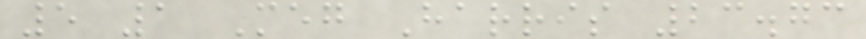5 1 Meg Harris 23.73
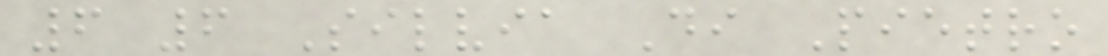6 6 Silvia Di Pietro
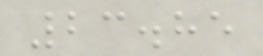23.85
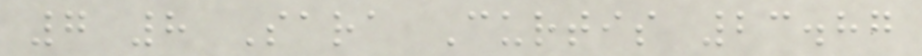7 8 Sara Curtis 23.87
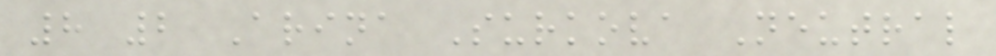8 2 Arina Surkova Neutral
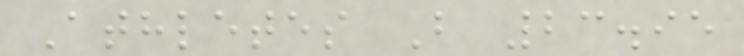Athletes B 23.95
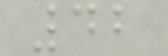42
